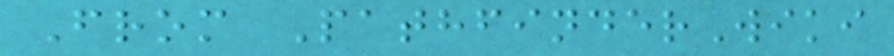From PathfinderWiki
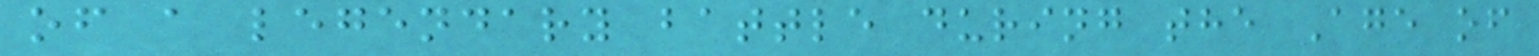of a legendary battle during the Age of
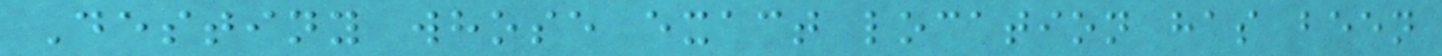Destiny whose exact location has been
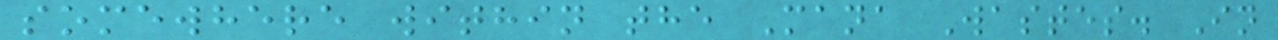somewhere within the Mana Wastes. In
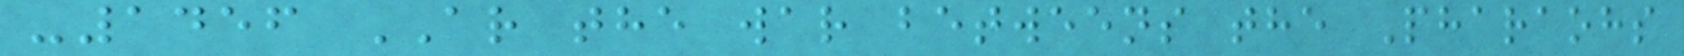-1456 AR the war betweens the Pharaohs
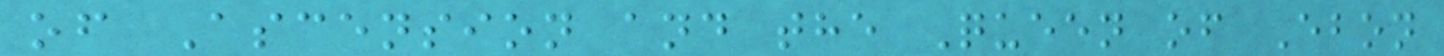of Ascension and the Queen of Ebon
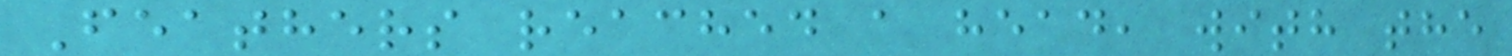Feathers reached a head, with the
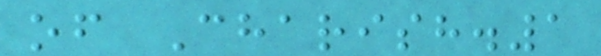of Charish.1
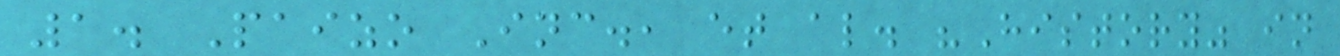1. Paizo Inc., et al. "History" in
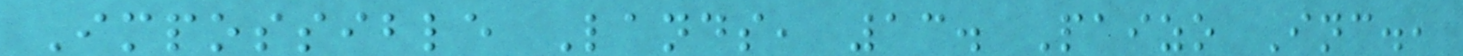Impossible Lands, 13. Paizo Inc.,
